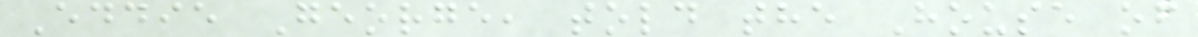Eddie George, told the House of
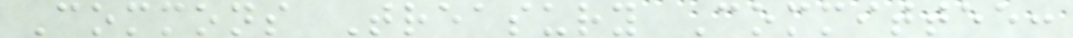Commons Treasury Committee:
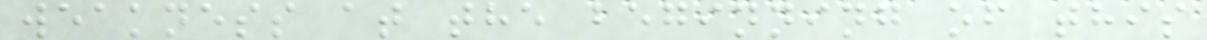weakness at the beginning of this
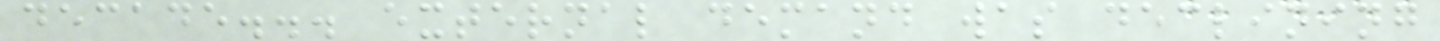decade... external demand was declining
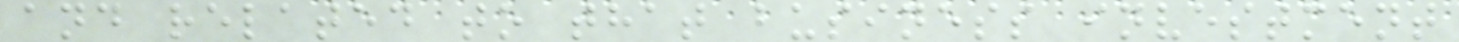and related to that business investment
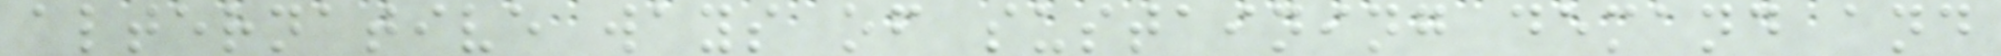alternative ways of sustaining demand and
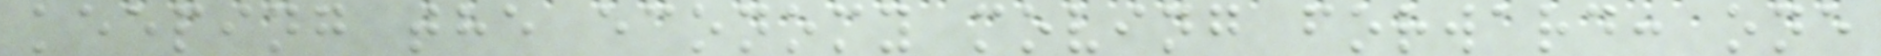keeping the economy moving forward: one
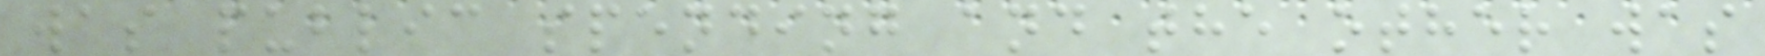was public spending and the other was
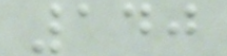140
